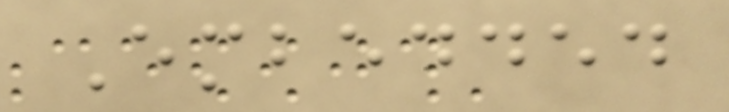Embedded
